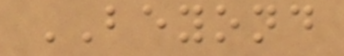BEYOND
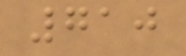710
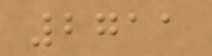2711
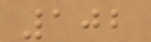102
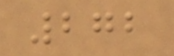272
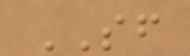SF
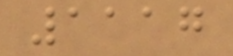1117
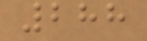288
